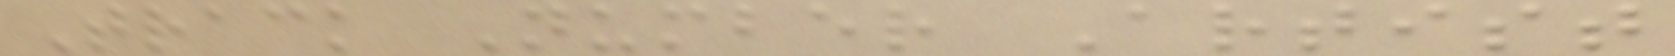Track Number Artist
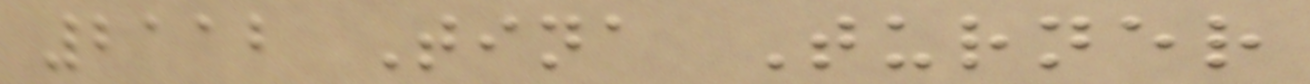2112 Tina Turner
